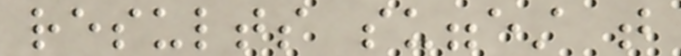results suggest that
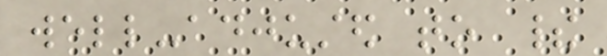well-adjusted to their
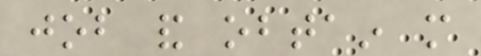job and obtain more
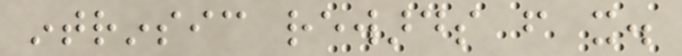intrinsic rewards from it.
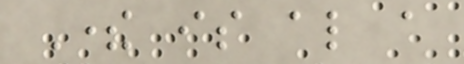There is also a
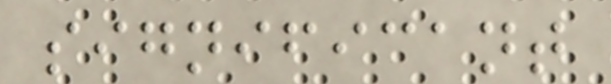significant
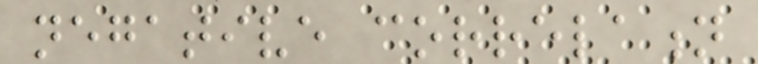negative correlation
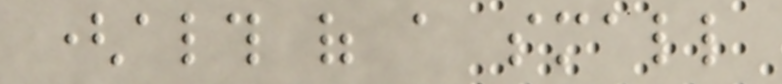(although of a small
